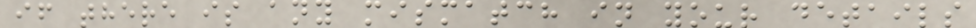if there is any mismatch in your details
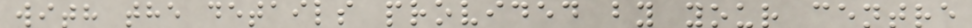with the details provided by your centre
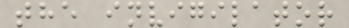the invigilator
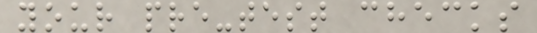your pre-test checks
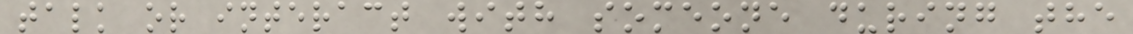talk or interact with someone during the
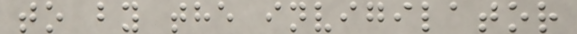to by the invigilator
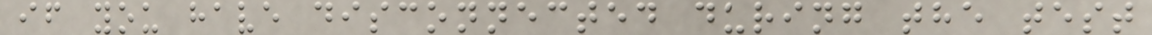if you have disconnected during the test
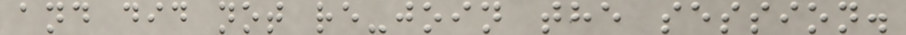and did not re-join the session.
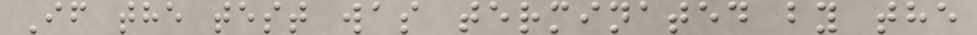If the test was terminated by the
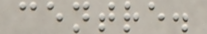centre.
